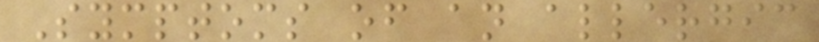Symptoms of an allergic
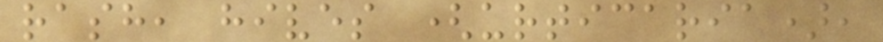rash, hives (urticaria),
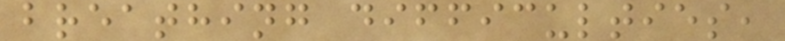breathing difficulties,
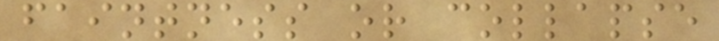faintness or collapse
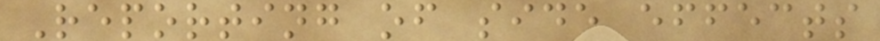Reporting of side effects
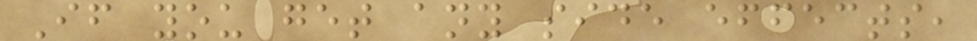If you get any side effects,
